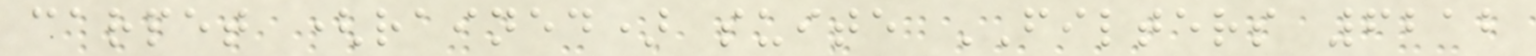carpet (rained) suite FILTERS 6212
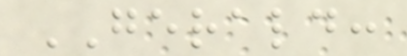GERALD:
